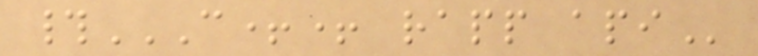#C++ RAPP API
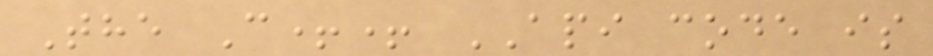The C++ API code is
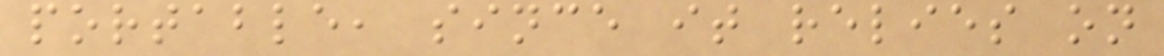portable, since it relies on
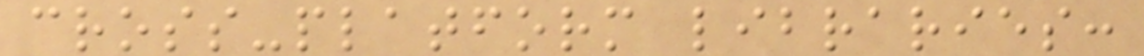cross-platform libraries:
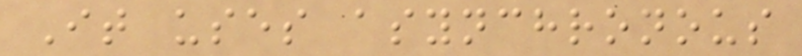It uses asynchronous
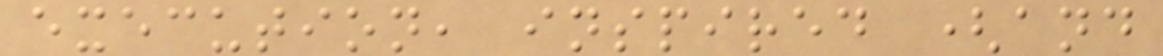execution, inspired (and
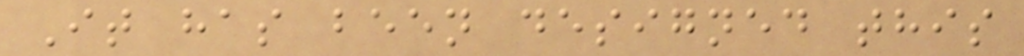It has been designed this
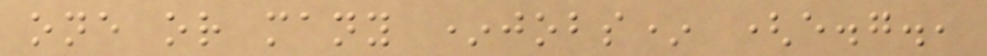one or many *jobs* (e.g.,
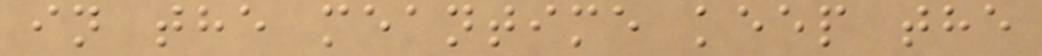in the meantime keep the
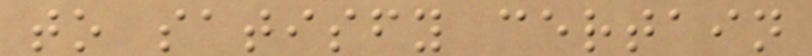to satisfy certain
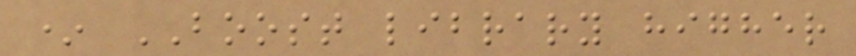* BOOST library higher
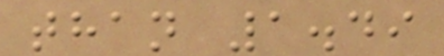than 1.49
